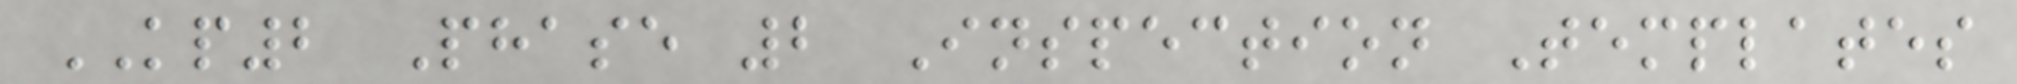KP2 Phase 2 Inspection Templates
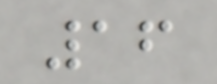16
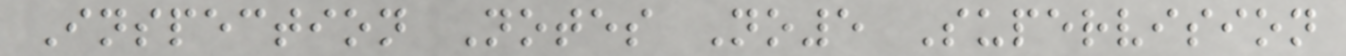Inspection Notes No5 Supervision
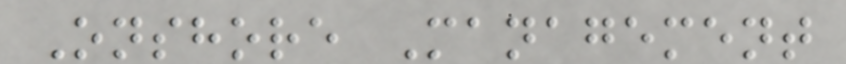Onshore Management
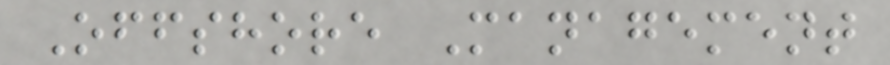Offshore Management
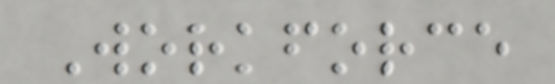Workforce
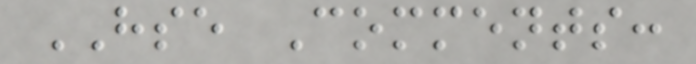HSE Comments:
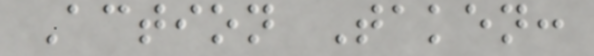Action Taken:
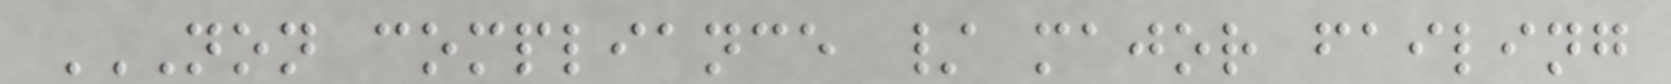NON COMPLIANCE / MAJOR FAILING
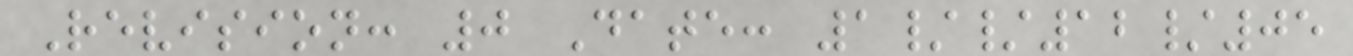Revision: 0 Date: 1//12/05
